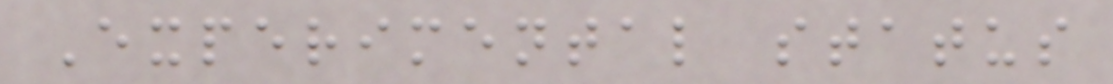Experimental status
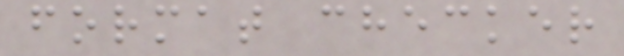format checker
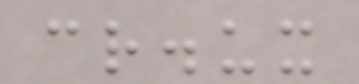cr.ux
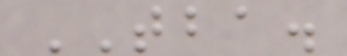TBA.
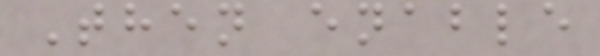Then enable
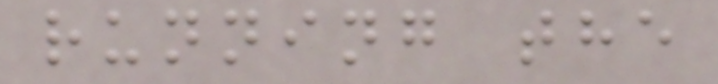running the
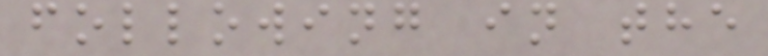following in the
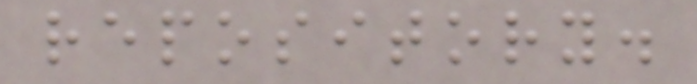repository.
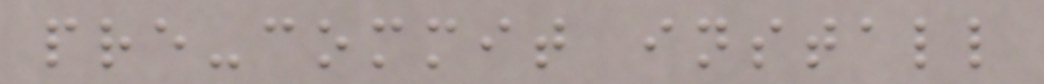pre-commit install
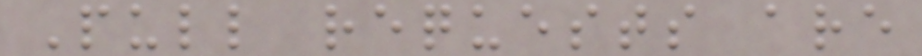Pull requests are
